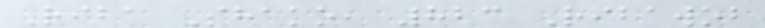Riba Shako, 823 Ribawob
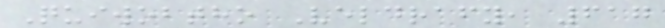Quiwobtho Veldrafy, 617
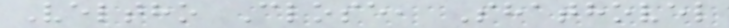Veltho Close, Shathovel
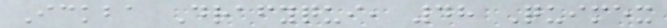Ickba Drafyqui, 48 Quimex
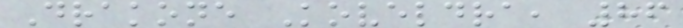Drakone Koveldra, 86
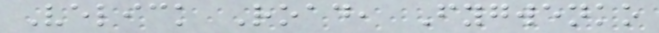Velick Road, Fygwenko
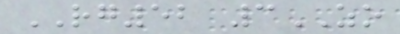RG52 3ZO
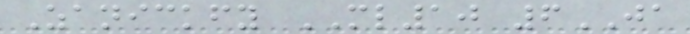Zanickfy ML10 6JA
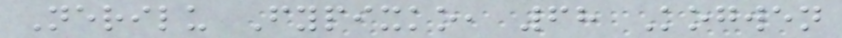Nerilu Fypixko, 68 Kogwen
